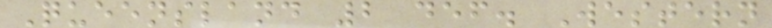Queensland 2 def. Western
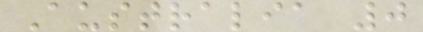Australia 0
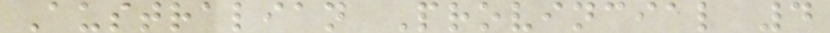Australian Provincial 4
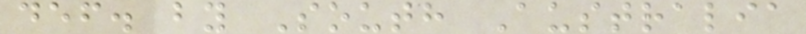def. by South Australia
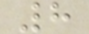8
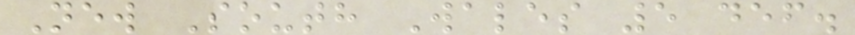New South Wales 5 def.
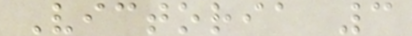Victoria 3
